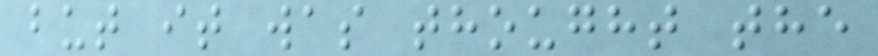but it was thought the
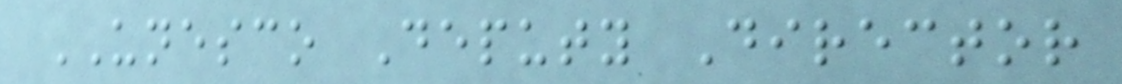UNESCO Deputy Director
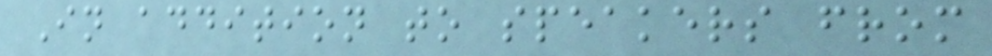In addition to speakers from
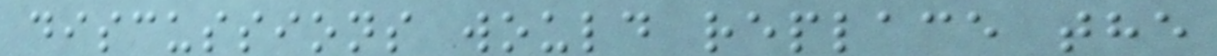discussions would replace the
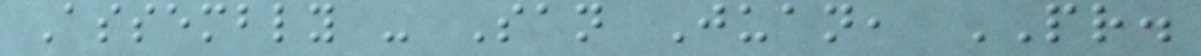Assembly - San Juan, PR.
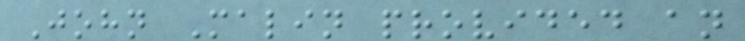John Malin provided an
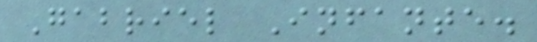Gabriel Infante.
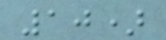10)
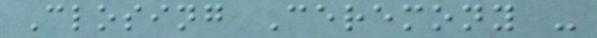Closing Ceremony -
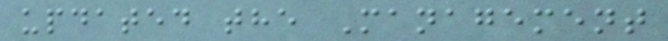updated the Management
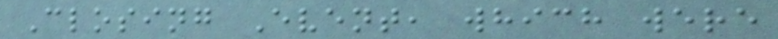Closing Event, which were
